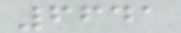6641
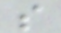s
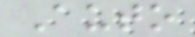Auto
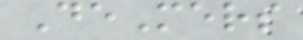DeMers
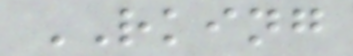RKING
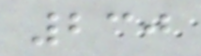230
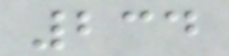234
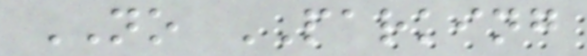NO PARKING
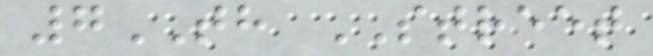7TH STREET
